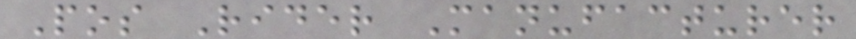Pos Rider Manufacturer
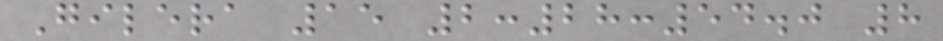Gilera 15 2:28:54.0 8
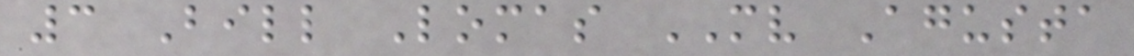3 Bill Lomas MV Agusta
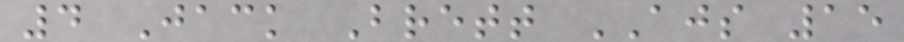4 Jack Brett AJS 15
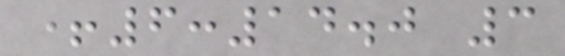+6:14.0 3
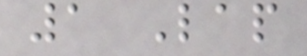1 Lap
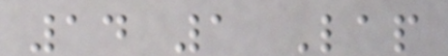14 1 Lap
